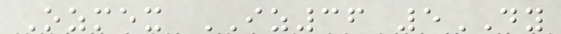Ozmex IZ36 5DY
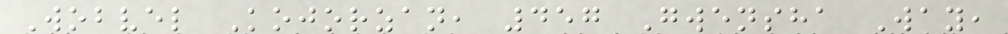Wobvel Kojorzan, 457 Gwensha Way,
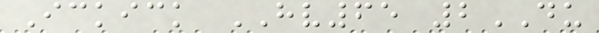Ickick HV65 2DU
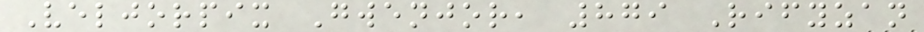Veljorpix Gwenjor, 879 Rifyzan
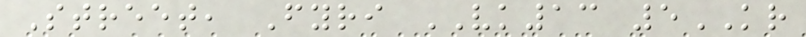Street, Fyri VK13 5KR
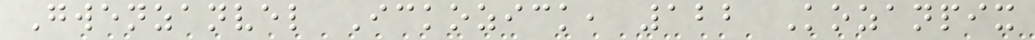Gwenzanvel Ickozick, 122 Kozanpix
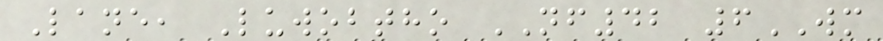Lane, Luwobtho NF42 6WM
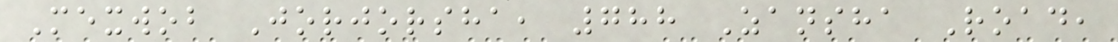Mexwob Jorjorsha, 788 Zansha Road,
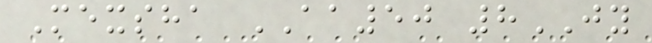Mexsha AA50 8JY
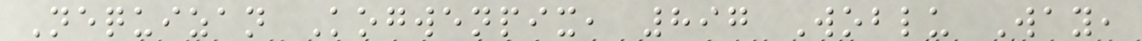Nequizan Kogwenpix, 897 Woblu Way,
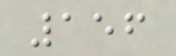156
